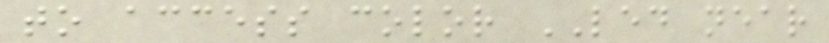to access color LED near
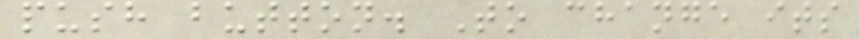push button. To change its
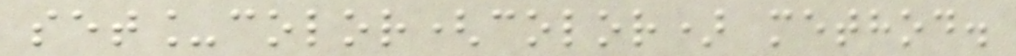set_color(color) method.
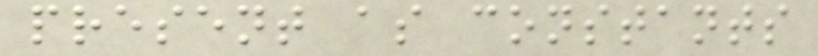present as constants
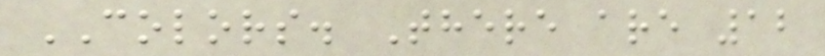COLORS. There are 12
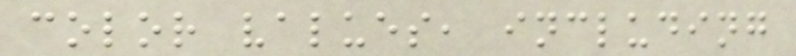color values, including
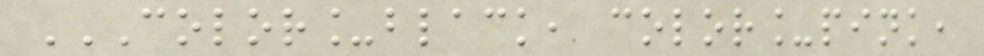COLOR_BLACK, COLOR_PINK,
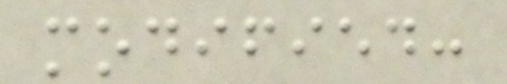modified:
